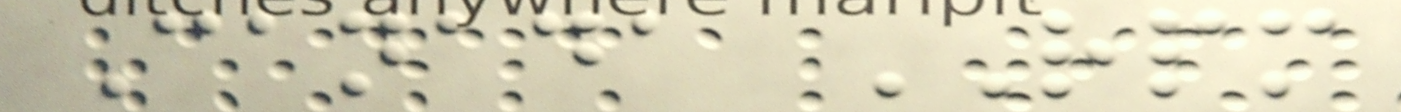Canada RPM
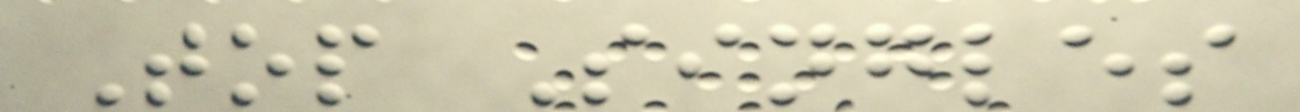Top Singles
